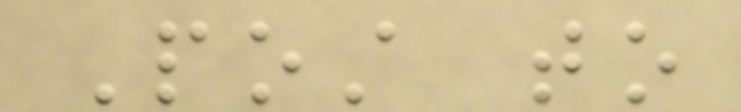Post to
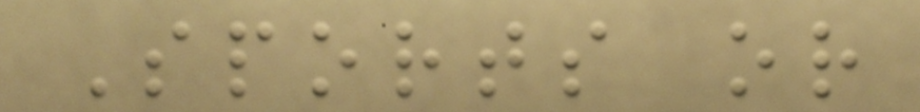Sports or
